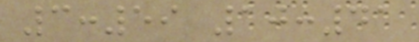3:59 10:41
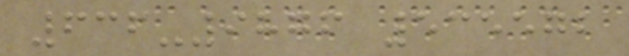636-9876 535572
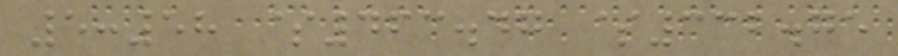5:58 $463.47 $332.75
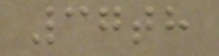37th
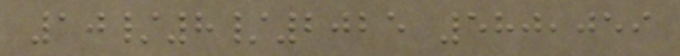10/8/2025 580,059
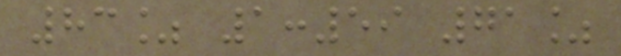83% 1:59 71%
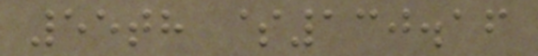55th $130.16
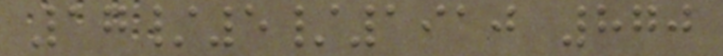17/5/1910 870
